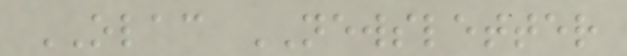OLAC NEWSLETTER
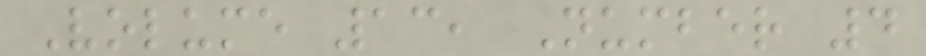Volume 13, Number 4
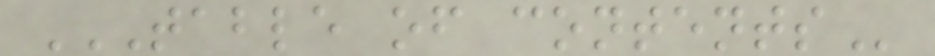TABLE OF CONTENTS
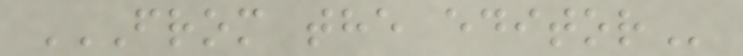FROM THE EDITOR
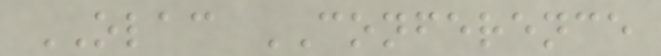OLAC CONFERENCE
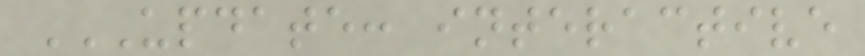UPDATE: INTERACTIVE
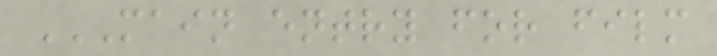MAIN ENTRY FOR FILM
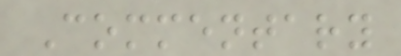Commentary
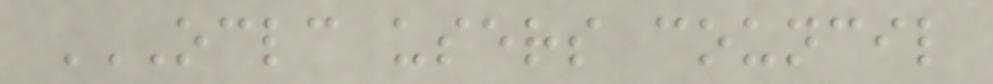OCLC USERS COUNCIL
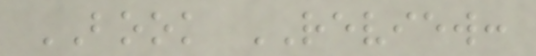BOOK REVIEW:
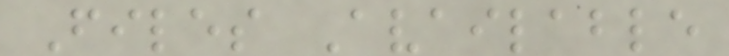Files Available
